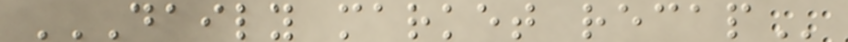DAILY MARKET RECAP
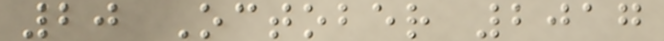20 October 2017
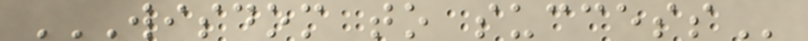WISDOM TO SUCCESS
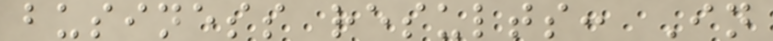business results: In
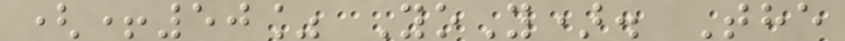(+50% YoY). The
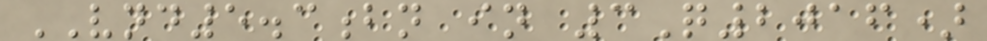VND5.3bn in 3Q2016)
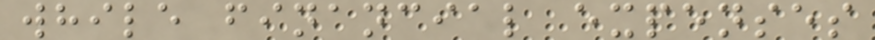while financial expenses
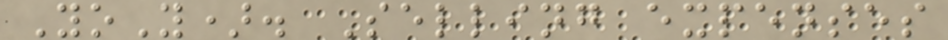YoY). Selling expenses
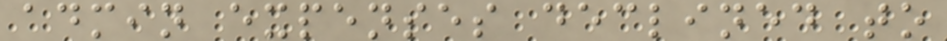admin expenses declined to
